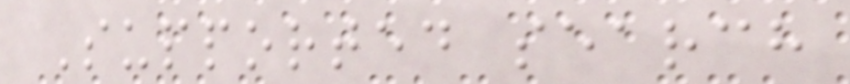Supported search
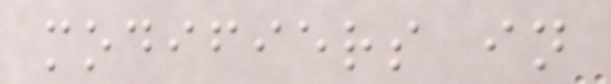modifiers in
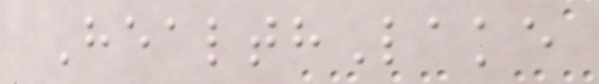HealthLake
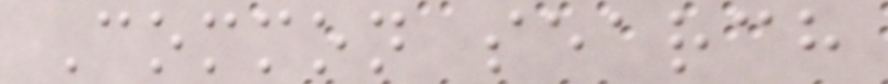Common search
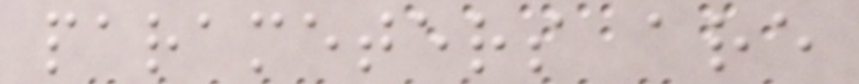parameters are
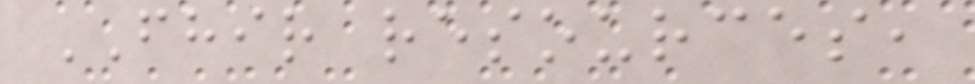FHIR resources,
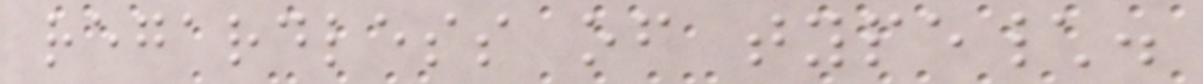regardless of type\.
